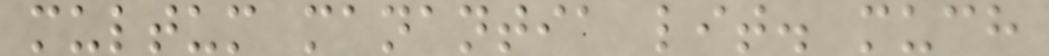multum manantia lit. much
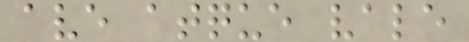ave atque vale
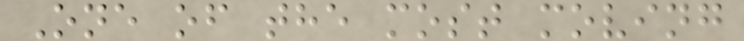One of the most moving
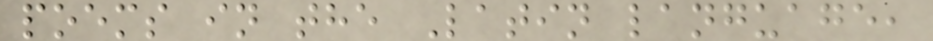poems in the Latin language,
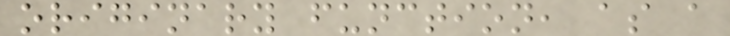originary function, as a
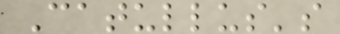Catullus's
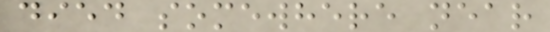died somewhere near
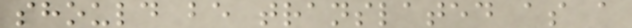should be translated as a
